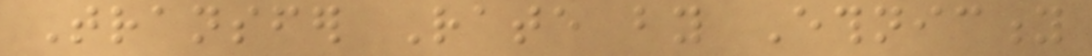Transfer Rate by Ethnicity
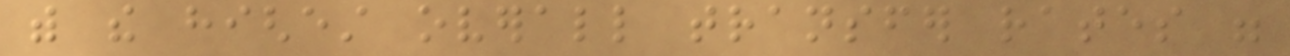with the highest overall transfer rates were
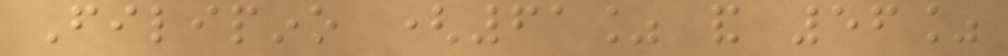Filipino (61% and 56%
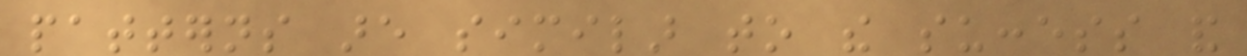patterns are similar to the success and
